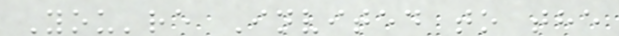You're Invited to the
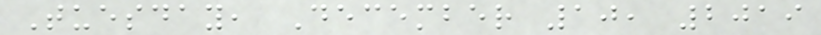Tuesday, December 10, 2019
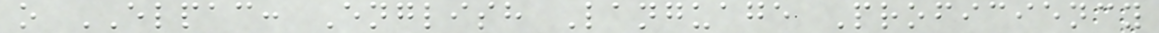o ELPAC: English Language Proficiency
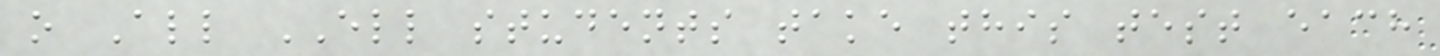o All ELL students take this test each
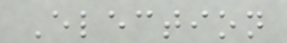Election
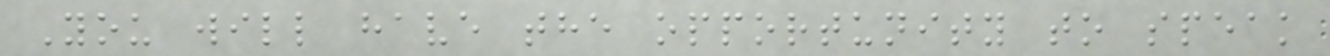You will have the opportunity to speak
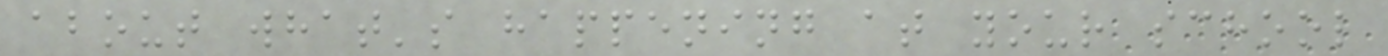about what's happening at your school
